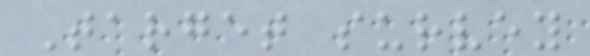Target survey
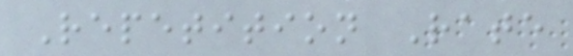Repetition Rate
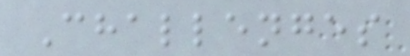Challenges
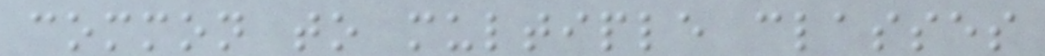common to multiple classes
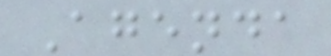Agenda
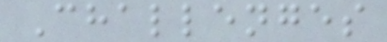Challenges
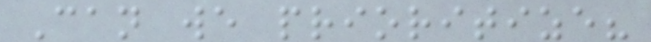Can we prioritize?
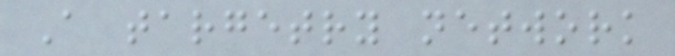A targetry network
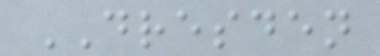DRESDEN
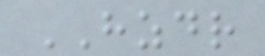HZDR
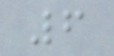6
